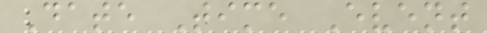Date Time Event
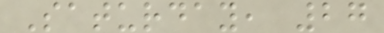Saturday, 27
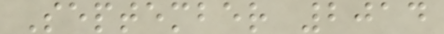September 2014
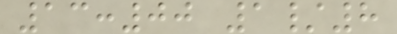13:00 1/8
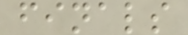finals
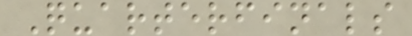Quarterfinals
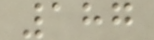187
